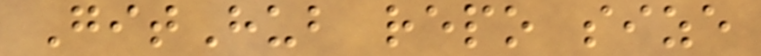GitHub repo size
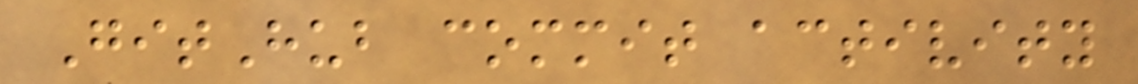GitHub commit activity
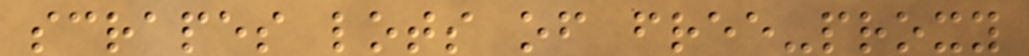scrapes lots of free-proxy
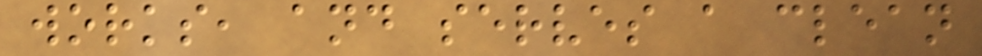works, and serves a clean
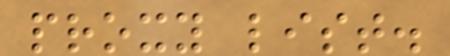proxy list.
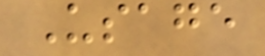Usage
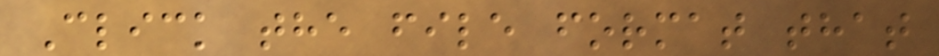Click the file format that
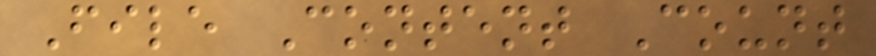File Content Count
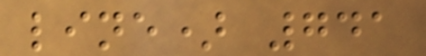line) 741
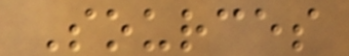Sources
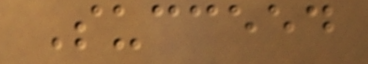Succeed
